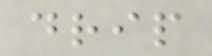drip
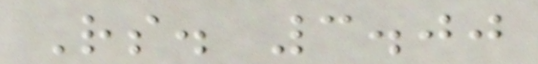Rs. 3.00
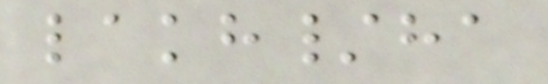lakh/ha
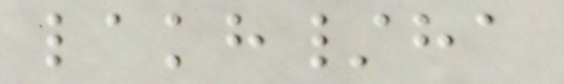lakh/ha
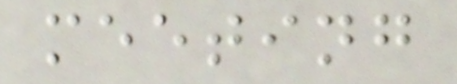meeting
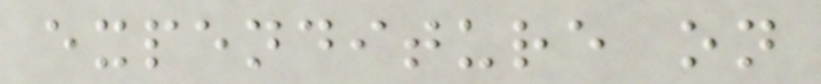expenditure on
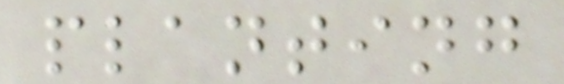planting
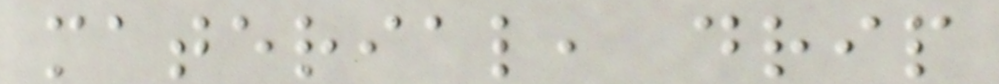material, drip
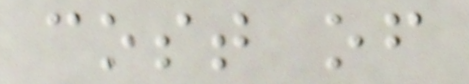cost of
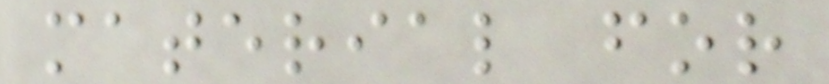material for
